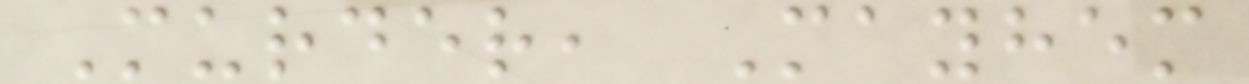Murder, Mayhem
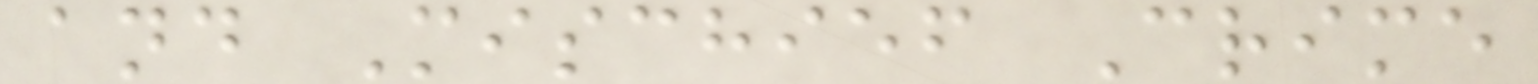and Mischief Crime
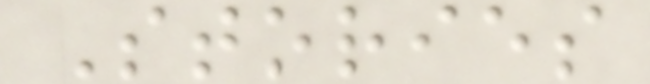Stories
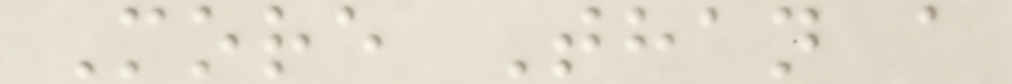More Than a
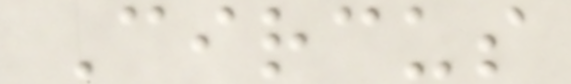Circus
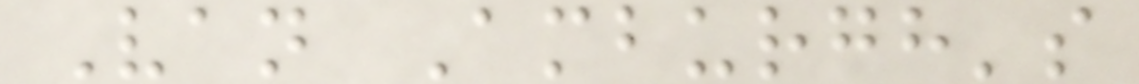Van Amburgh's
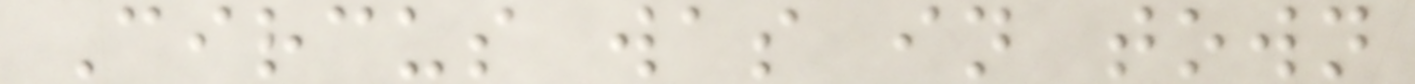Circus was in town
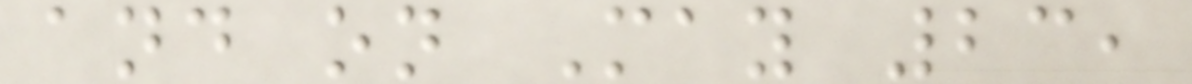and on May 23,
